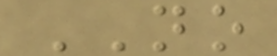NO
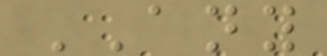ANY
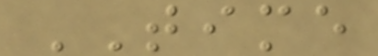TIME
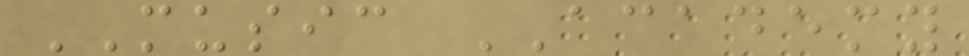MUSIC ACADEMY
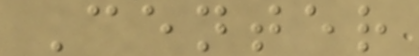Center
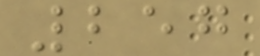257
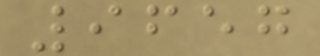9657
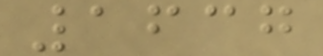1637
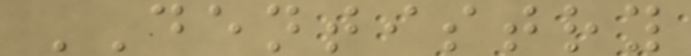DENTISTRY
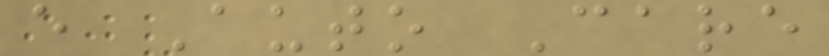e Auto Care
